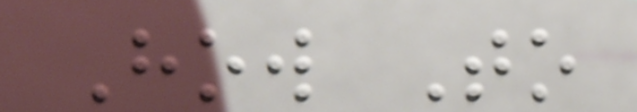How To
